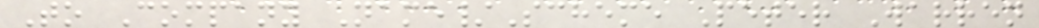To Company Name/Scheme Peter Warren
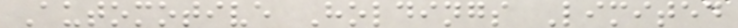Automotive Holdings Limited
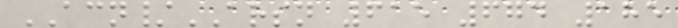ACN/ARSN 615 674 185
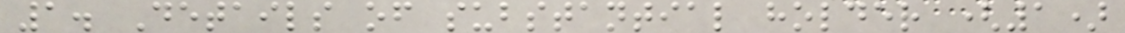1. Details of substantial holder (1)
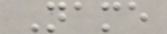Name
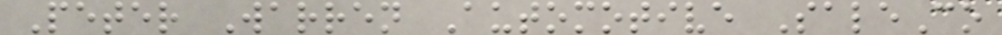Peter Warren Automotive SaleCo
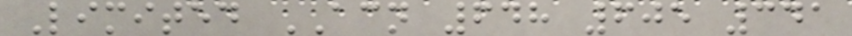Limited ACN 648 605 341
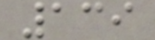139
